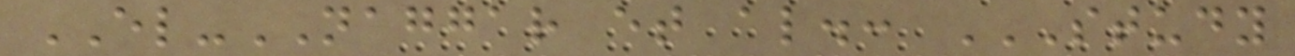EL-NAGGAR et al.: STUDY
